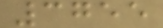3755
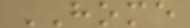HOME
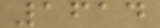1614
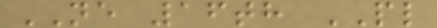NE 16th PL
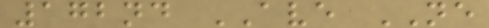172nd AVE NE
